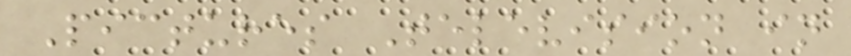Pictures Television in
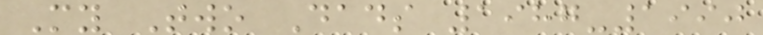My Two Dads 1987-1990
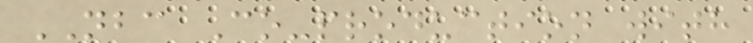NBC Co-production with
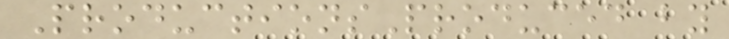ProductionsProduced by
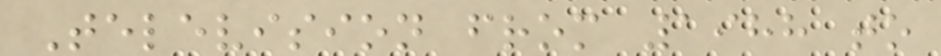Television from 1988 to
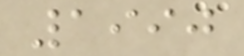1990
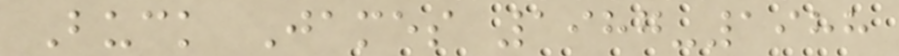Buck James 1987-1988
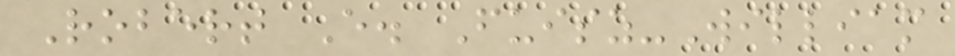Robert E. Fuisz-William
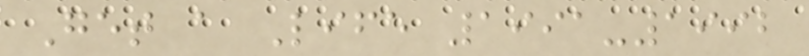Get a Life 1991-1992
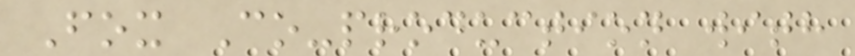Fox Co-production with
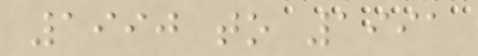1990 to 1991
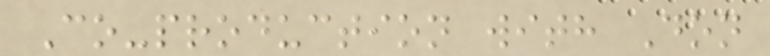Co-production with Don
